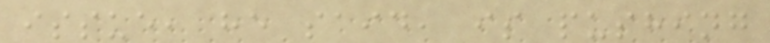issue, he said, is pushing
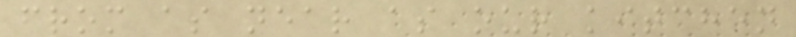from as near as our kitchen
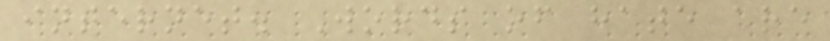internet. Words of hate are
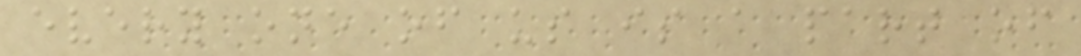every one of us is a part of
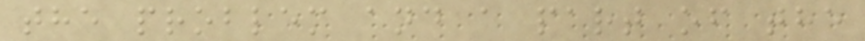the problem and a part of the
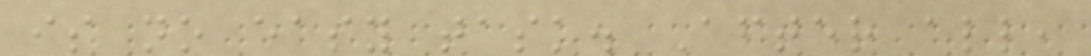is no easy task. After all,
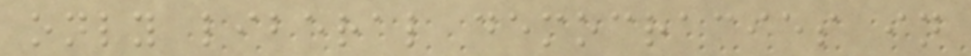only liberal democracies in
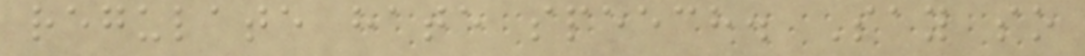regulate hate speech. Say so
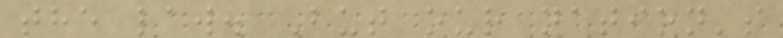the law. But our nation's
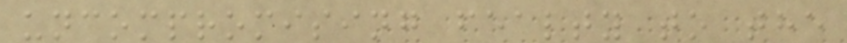uncompromising fealty to the
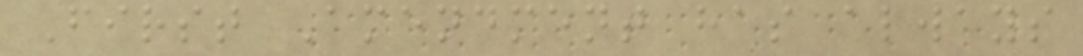First Amendment has always
